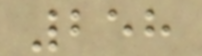258
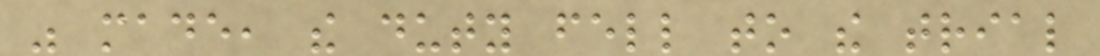was made, the duty fell to the trial
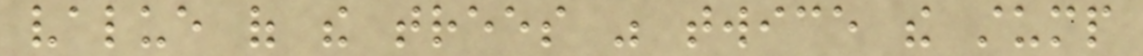value of the trees was twice the stump
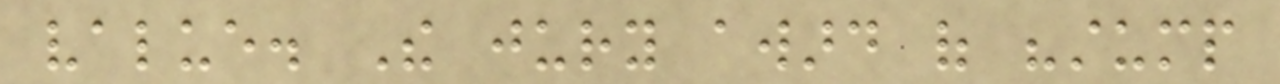value. The jury award of "stump
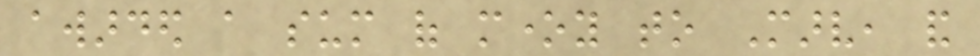awarded a sum of money to Marv, and
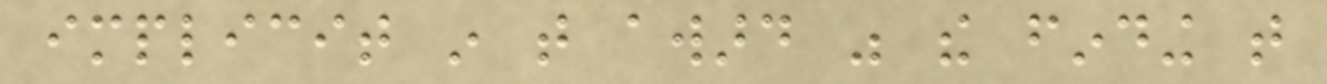implicit in that award was the finding that
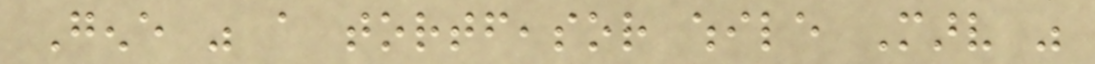Gene was a tortfeasor while Marv was
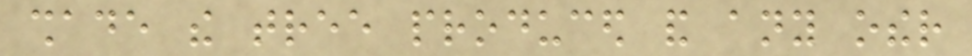shade the tree produced and any other
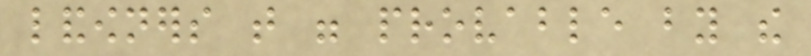landowners that were provable by the
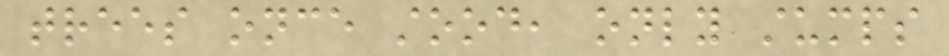trees once stood, only stumps
